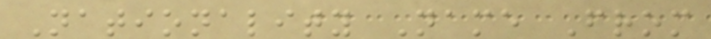Nationality Name From
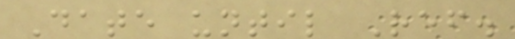Date until Ref.
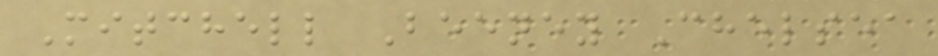Mitchell Beeney Chelsea
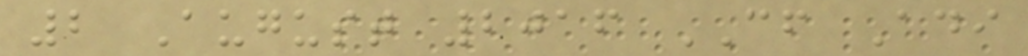2 August 2016 CF Adi
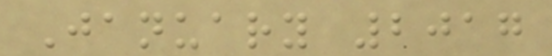January 2017
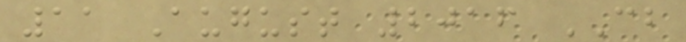11 August 2016 CB
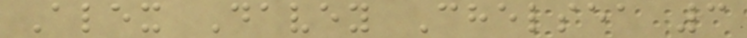Alex Davey Chelsea 3
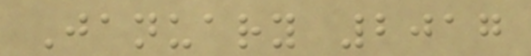January 2017
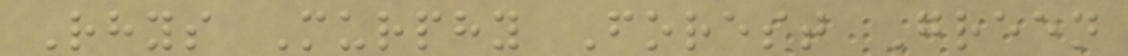Rhys Murphy Forest Green
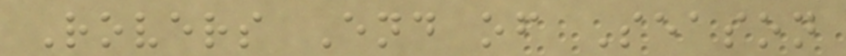Rovers End of Season
